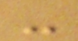-
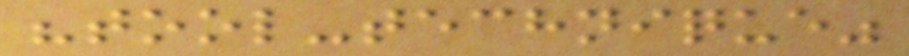"tool-technique"
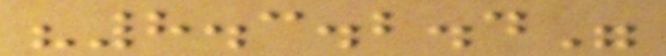"8.3.2.4"
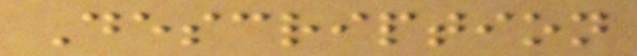Description
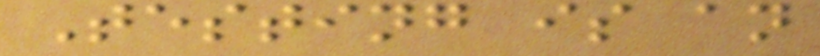Testing is an
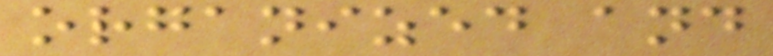organized and
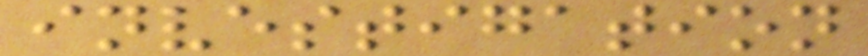investigation
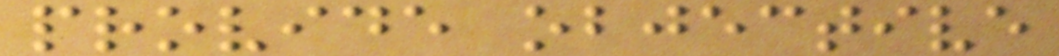provide objective
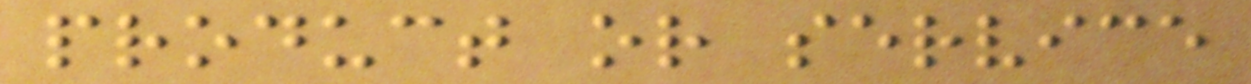product or service
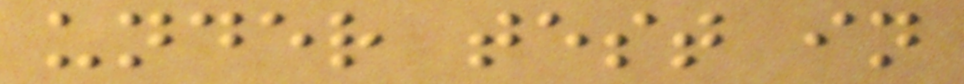under test in
